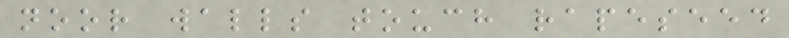noor walls touch rapeseed
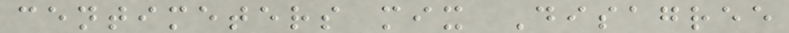centimeters mix Disagree
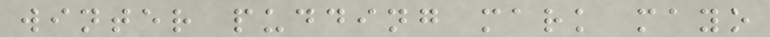winter pudding mark mayo
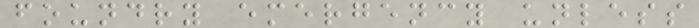foundry emergency unless
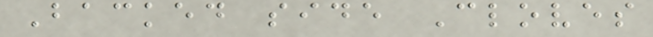Backed side Cloves
